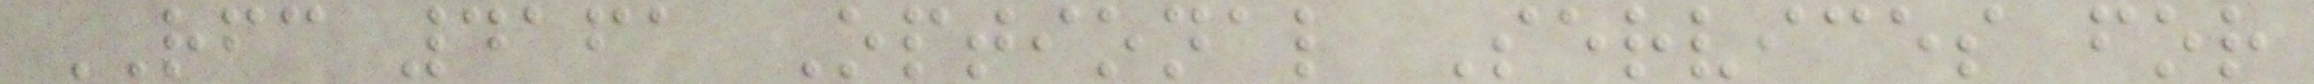RFC 4161 Optional Services for
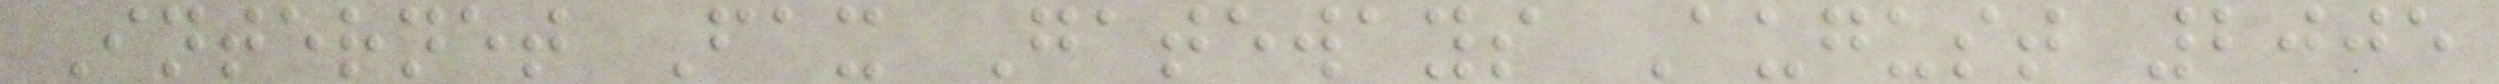Internet Fax Gateways August 2005
